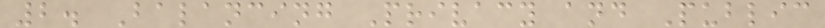2. Balancing Privacy and Public
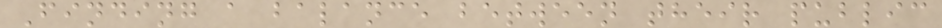Finding a balance between their public
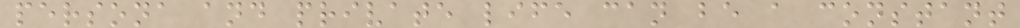persona and private life can be a constant
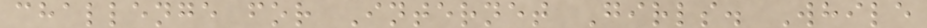challenge for Internet Girls. While
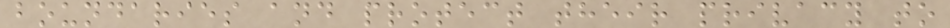boundaries and protect their privacy to
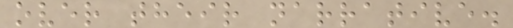over their narrative.
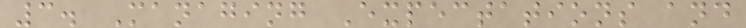3. Managing Expectations and
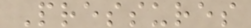Pressures
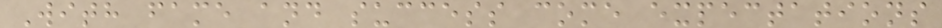With fame and success come expectations
